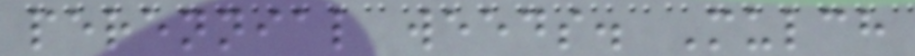perennial weeds. Mulch
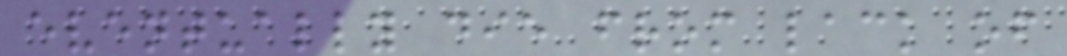eventually die from lack of
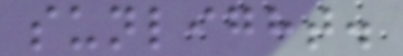sunlight.
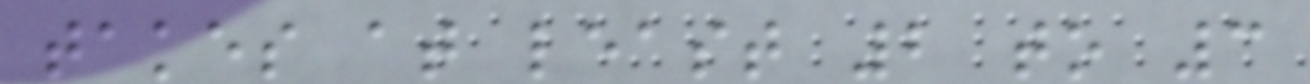takes at least 2 to 3
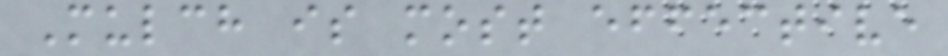Mulch is most effective
